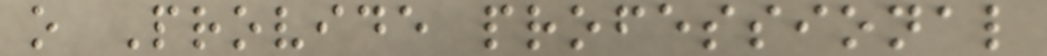o Provide professional
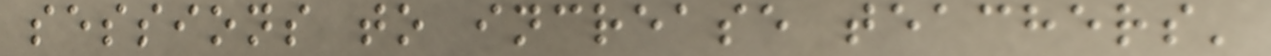sessions to increase teachers'
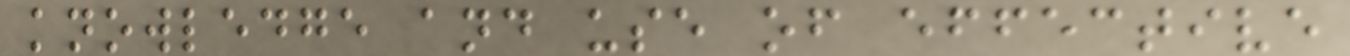knowledge and use of effective
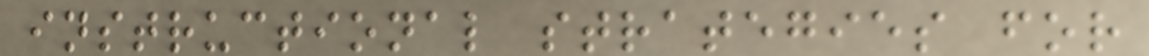instructional strategies for
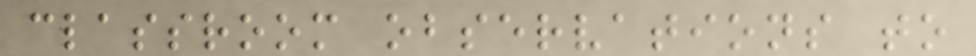classroom observations to
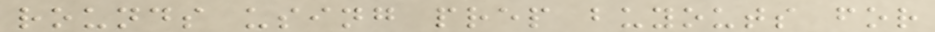rounds using prep buyouts for
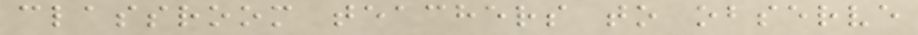classroom teachers to observe
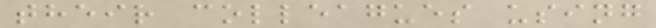their colleagues using
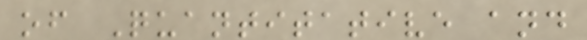of Quantitative and
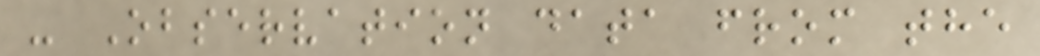- Observation data from the
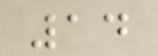14
